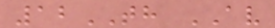12TH AV
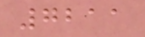7211
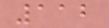112
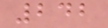242
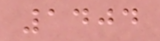1404
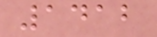1412
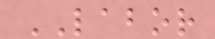LABOR
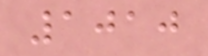1010
